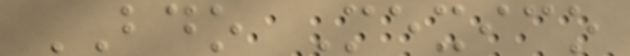BDO Mexico
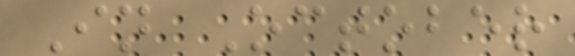In October
